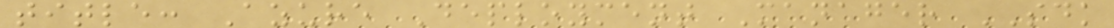title: Azure Deployment Manager SDK
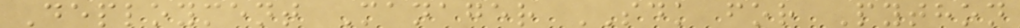Deployment Manager SDK for Python
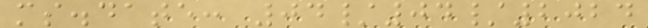ms.date: 04/04/2024
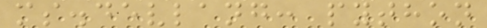ms.devlang: python
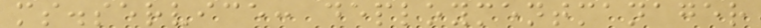ms.service: deploymentmanager
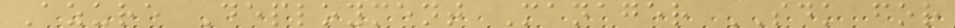Azure Deployment Manager SDK for
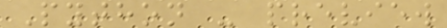Python - preview
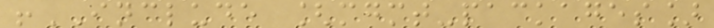!INCLUDE [mgmt-packages]
